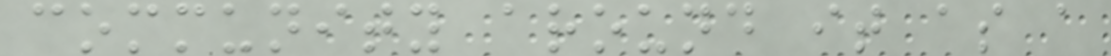community around it as a
